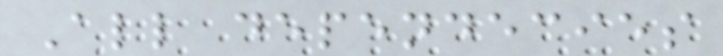All dependecies
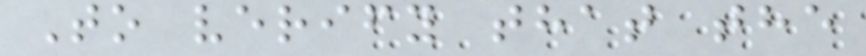To verify that the
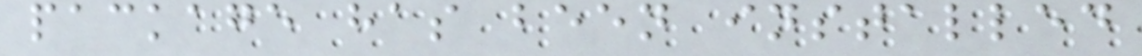package has been installed
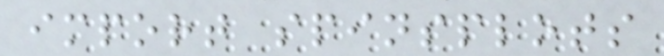import spinsplots
